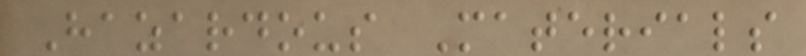Hazardous Materials
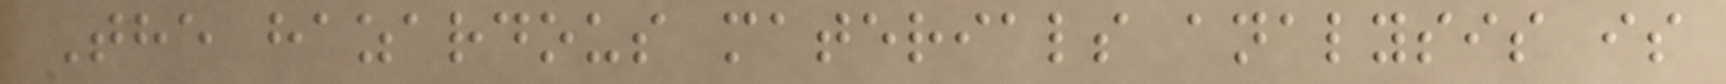The hazardous materials analysis is
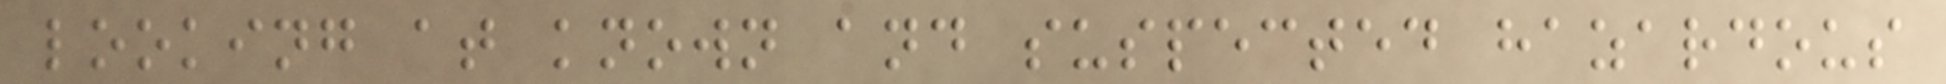looking at known and suspected hazardous
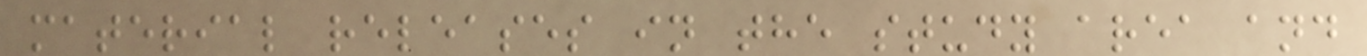material releases in the study area and
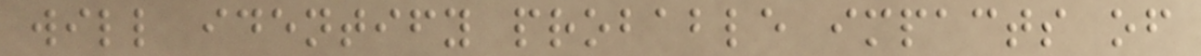will identify probable impacts of
